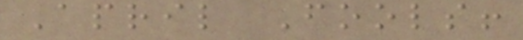April Fools!
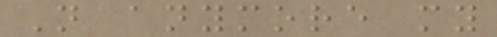Not anymore my
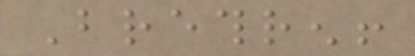Brethren!
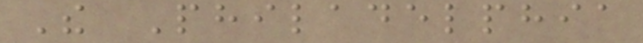The Philadelphia
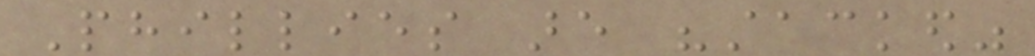Phillies are "stacked"
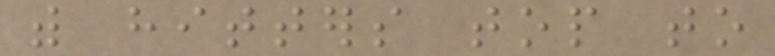with hitters top to
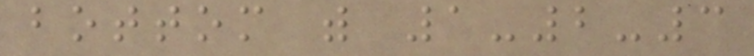bottom with 1-2-3
